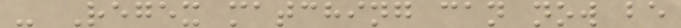- Regex matching can now be
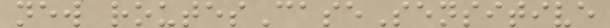new routesCaseSensitive
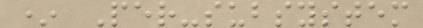* Per-subsystem
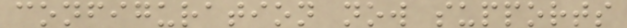configuration now supports
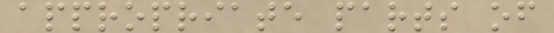appropriate parts of
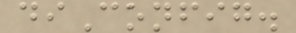diConfig.
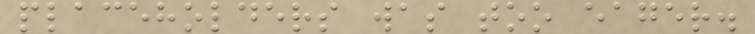placeholders was too eager.
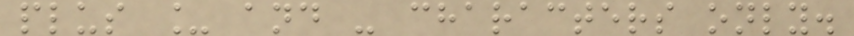plus _ and - characters only.
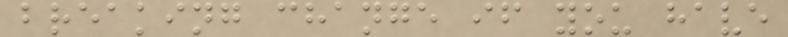breaking change if you have
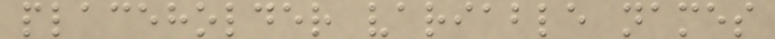placeholder variable names
